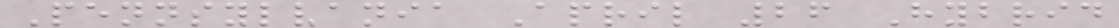Pennsylvania April 26 Hybrid
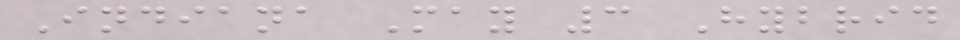Indiana May 3 Hybrid
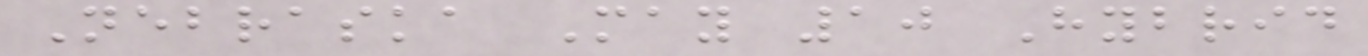Nebraska May 10 Hybrid
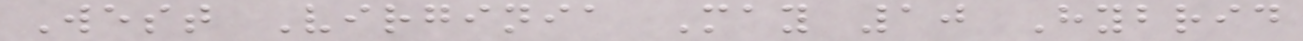West Virginia May 10 Hybrid
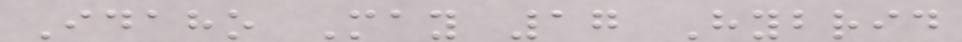Idaho May 17 Hybrid
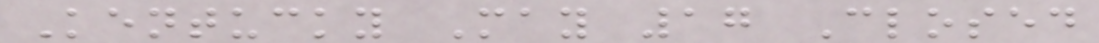Kentucky May 17 Closed
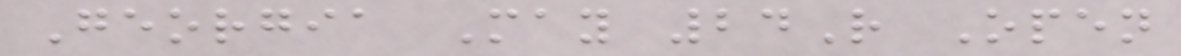Georgia May 24R Open
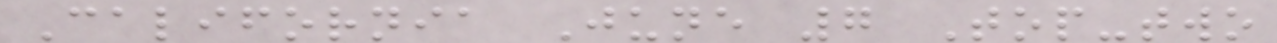California June 7 Top-two
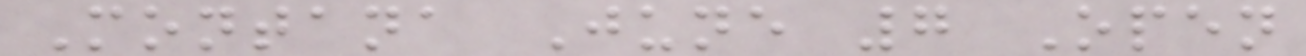Montana June 7 Open
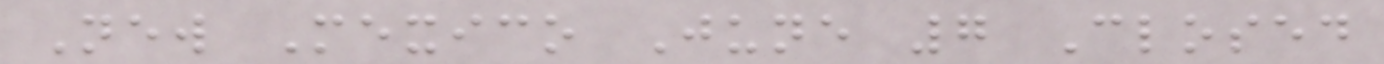New Mexico June 7 Closed
